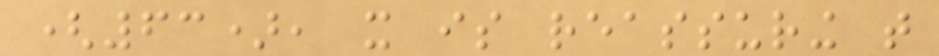(63), it is reassuring that
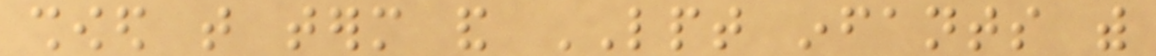showed that term and LPT infants with
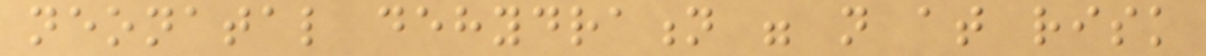neonatal dehydration were not at risk
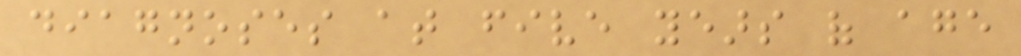diagnoses at five years of age
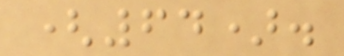(64).
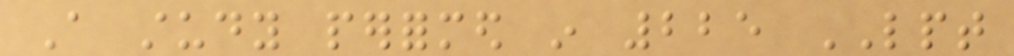A study performed in 225 LPT
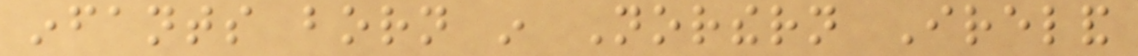infants born in Northern Ireland
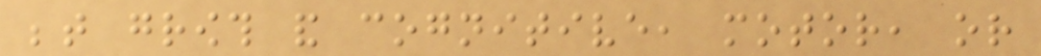between growth and cognitive, motor, or
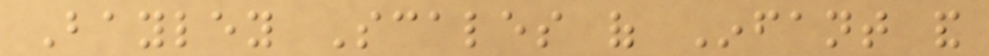Bayley Scales of Infant and
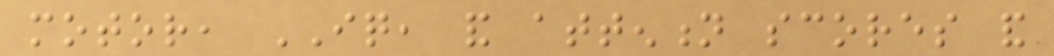motor, IQ, and attention scores and
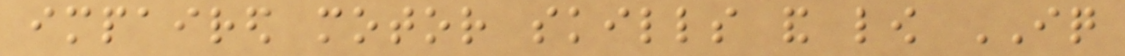impaired motor skills and low IQ
